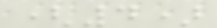(4)
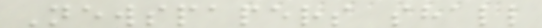Newspapers shall
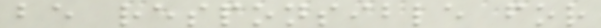be responsible for
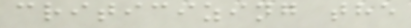criticizing the
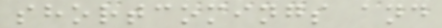shortcomings and
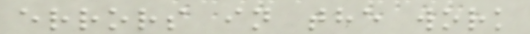errors in the work
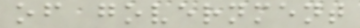of government
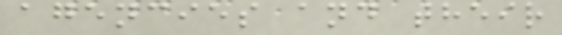agencies and their
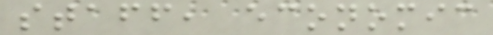staff, economic
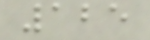125
